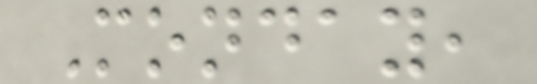Monday,
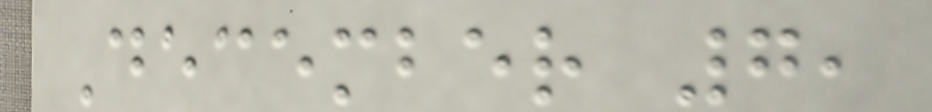December 7,
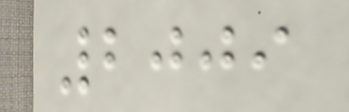2009
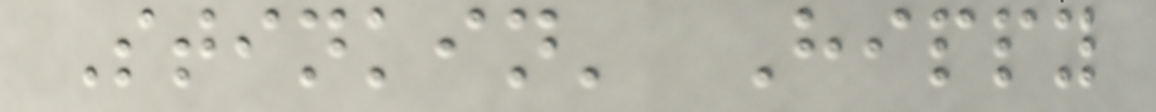Stinkin' Hippy
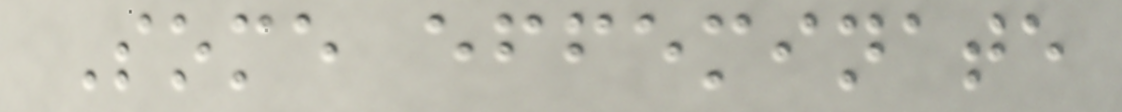Some effeminate
